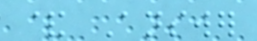& Answer
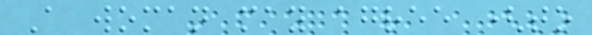A woman may agree (to
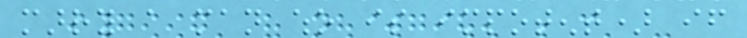marry a man who is impotent) if
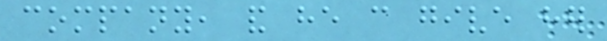company, and he can give her
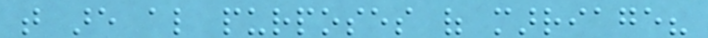that are also purposes of marriage?
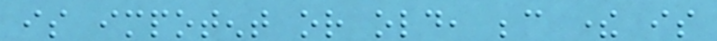is impotent or old, because there is
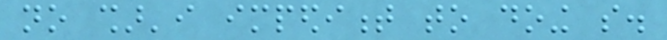no shar'i impediment to doing so.
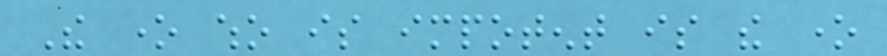The one who is impotent is the one
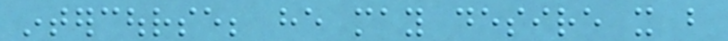intercourse; he may desire it but
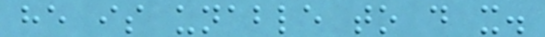he is unable to do it.
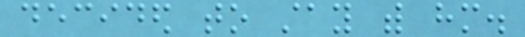decided to stay with him.
